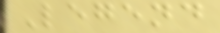Legend
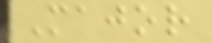Major
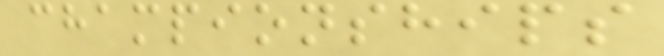championships
